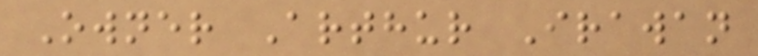Owner Arthur Irawan
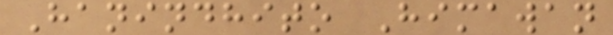Hanindhito Himawan
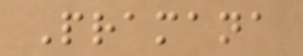Pramana
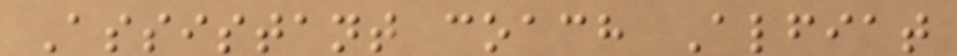Assistant coach Alfiat
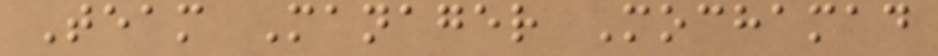Team Manager Mochamad
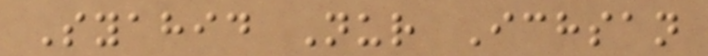Syahid Nur Ichsan
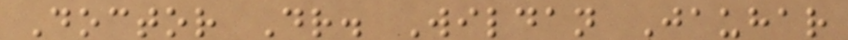Doctor Dr. Wildan Jauhar
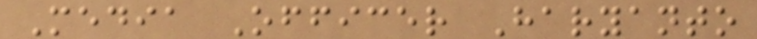Media Officer Haryanto
